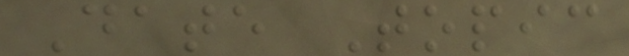Date Topic
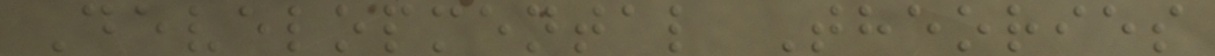Developmental Theories
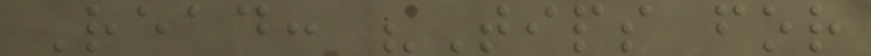Read: "Tips for
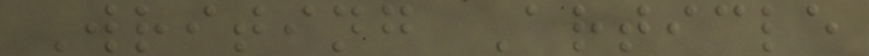Writing Article
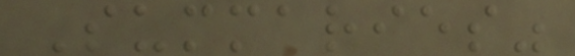Summaries"
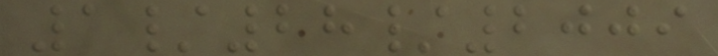1/28/2009
